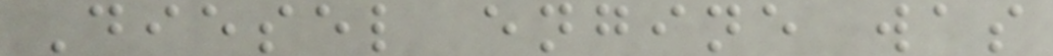Diesel engine was
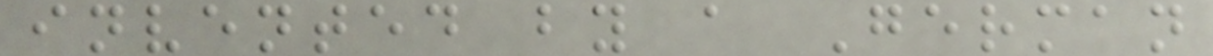invented by a German
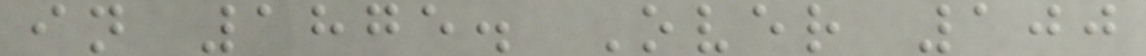in 1875. Over 100
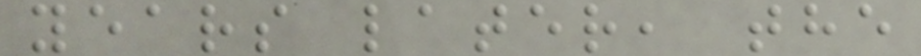years later, the
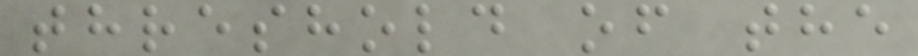threshold of the
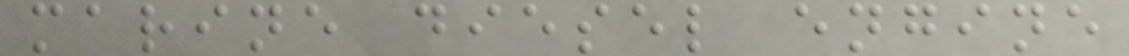marine diesel engine
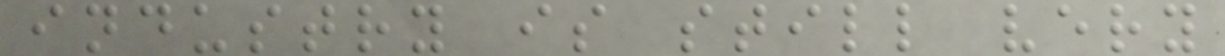industry is still very
